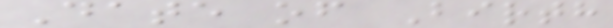Date of Birth
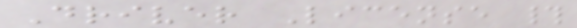Driver License #
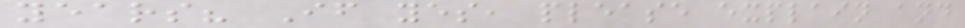years? If yes, please explain and
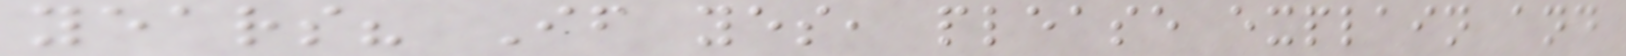years? If yes, please explain and
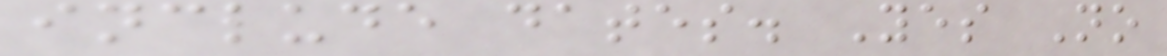include dates. Yes No
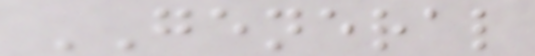GENERAL
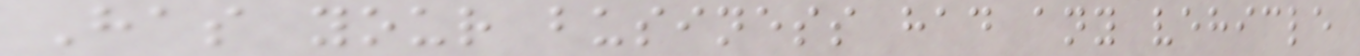Has your business had any vehicle
